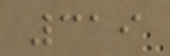319
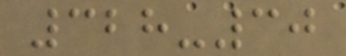328-30
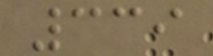339
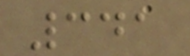341
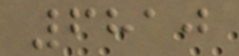6810
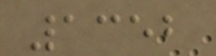1352
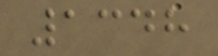1348
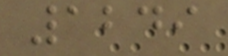1249
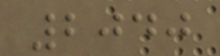2040
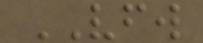VFW
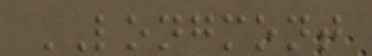LONGMONT
